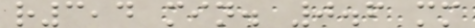r3,4 min. 0.6 mm
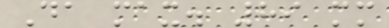Da max. 89 mm
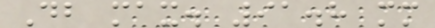Db max. 91.8 mm
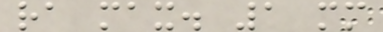ra max. 1 mm
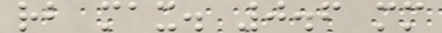rb max. 0.6 mm
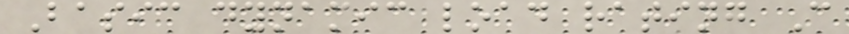Basic dynamic load rating C
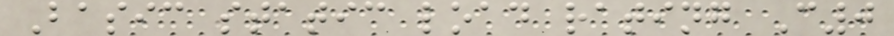Basic static load rating C0
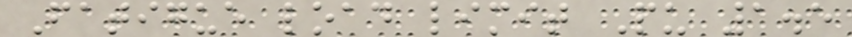Fatigue load limit Pu 1.5
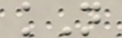kN
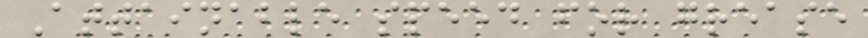Attainable speed for grease
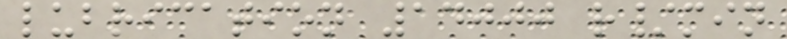lubrication 14000 r/min
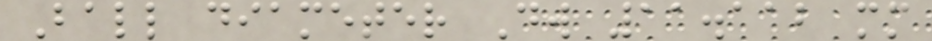Ball diameter Dw 11.112 mm
